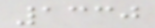1330
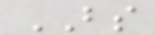BS
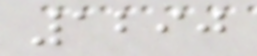1290
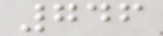746
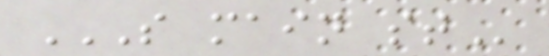S MAIN ST
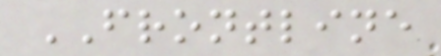FRONTLINE
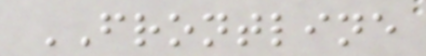FRONTLINE
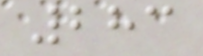283
